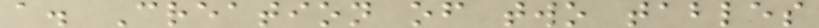a. Creation of two tables
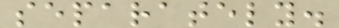separately.
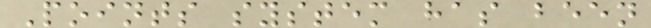Points system has been
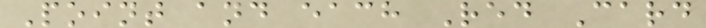Point and each Red Card
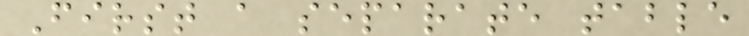First a separate table
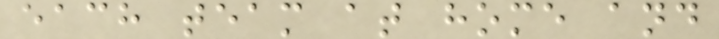each team at home and
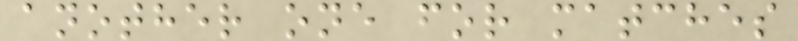another one for matches
